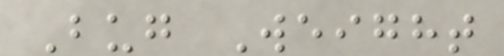Bug Weight
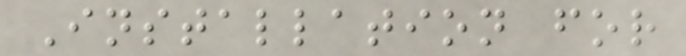Installation for
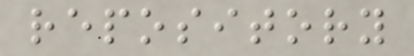repository
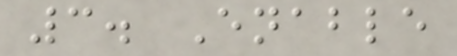3. Enable
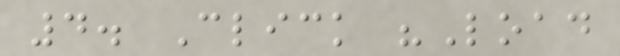4. Click "Load
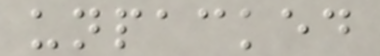unpacked
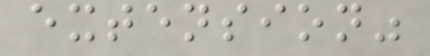extension"
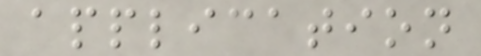application
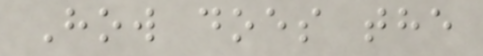How does the
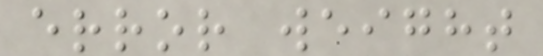error weight
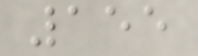155
